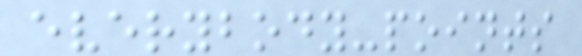everybody-points
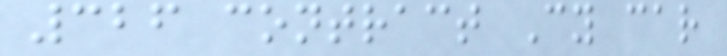326 contract Cy car
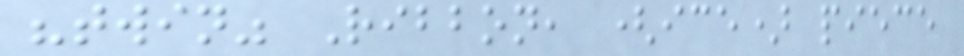"twin" Ribbon, (ice) piece
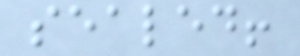sealed!
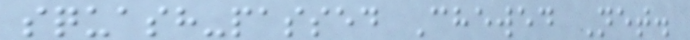squash-passed Chewed Net.
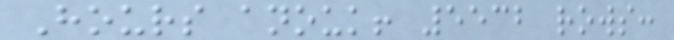Hours anouk! 5532 rows:
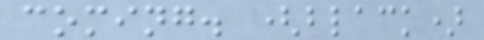coming. (black)
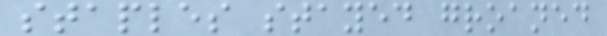staples stayed groaned
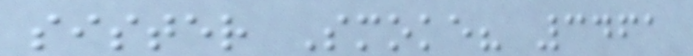sister Smoke? 3461
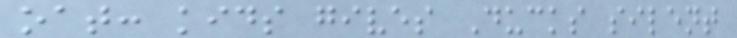oat: kids gives Ducks silent
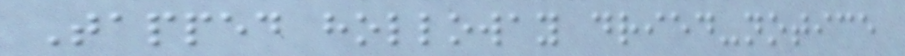Tapped holloway dried-notice
